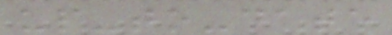up-to-date
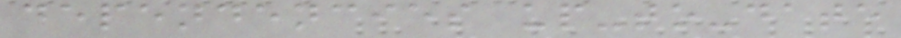dependencies up-to-date
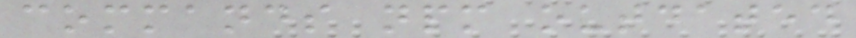commands npm outdated
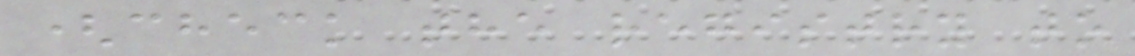(check the registry to
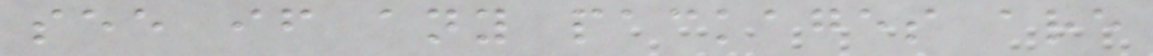see if any packages are
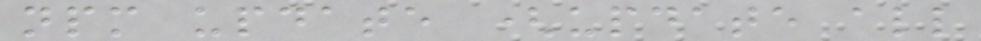npm update (update all
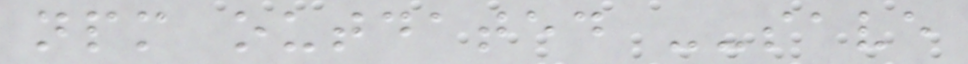npm outdated --save
